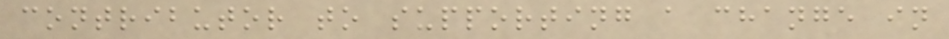contributor to supporting a change in
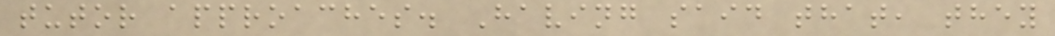tutor approaches. Having said that, they
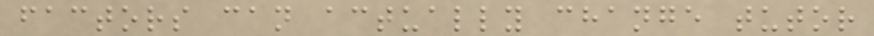factors can actually change tutor
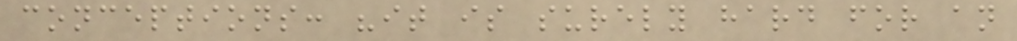conceptions: "it is surely hard for an
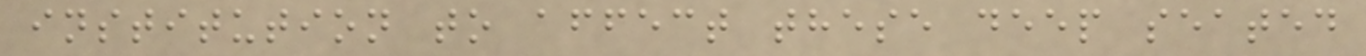institution to affect these deep seated
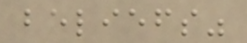beliefs"
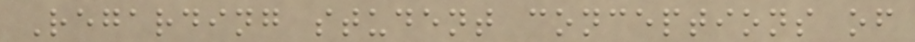Regarding student conceptions of
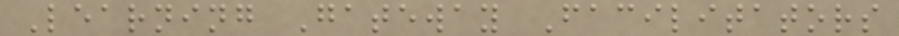Learning Gateway Facilitators
